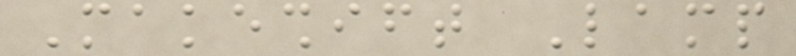Makeshift Lamp
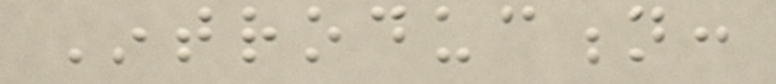Introduction:
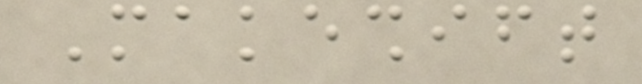Makeshift
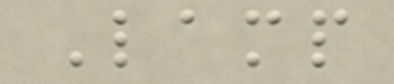Lamp
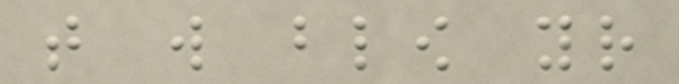that will blow your
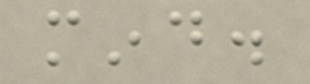mind.
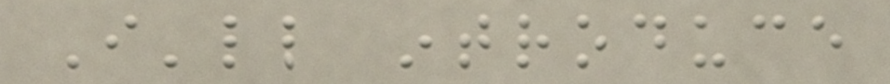I'll introduce
